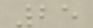25
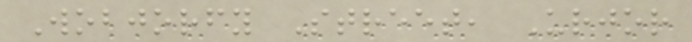Wobjorfy Street, Urjor
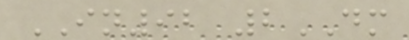IN92 2DM
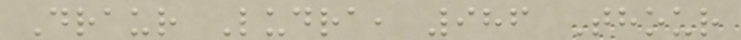Draur Ludra, 986 Thour
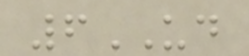6UD
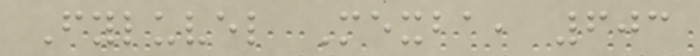Fyluvel Mexba, 603
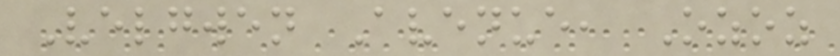Velgwen Avenue, Ozoz
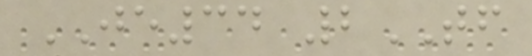JE34 2TF
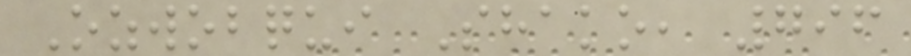Ozwobqui Shako, 796
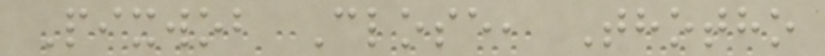Pixwob Close, Thotho
